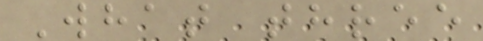What three
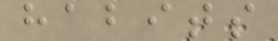habits
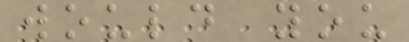would you
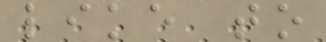like to
